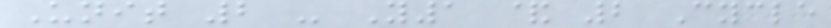Unit 2 - Y1 & 2 Cycle
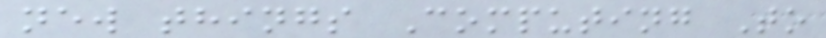new things Computing To
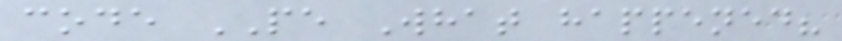code PE What happened?
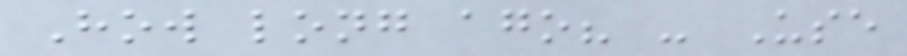How long ago? - Use
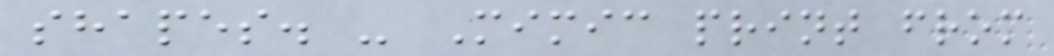shapes. - Mimic print from
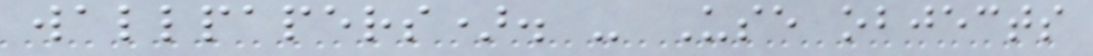wallpapers). - Use objects
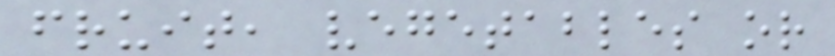fruit, vegetables or
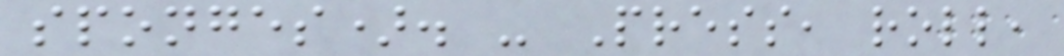sponges). - Press, roll,
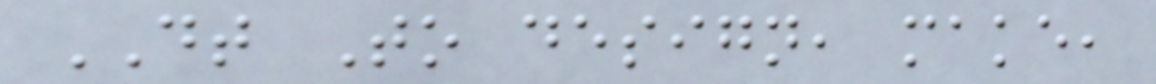DT To design, make,
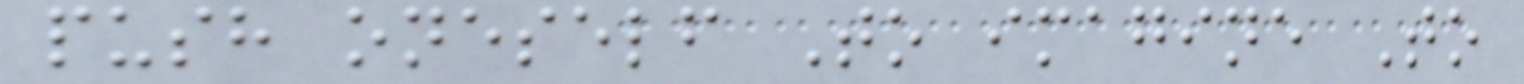push oneself To imagine To
